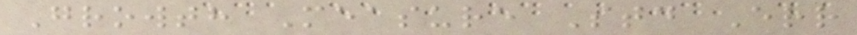Growth Measure Std Err
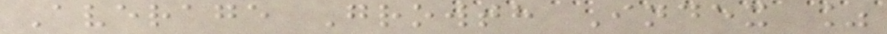Average Growth Index %
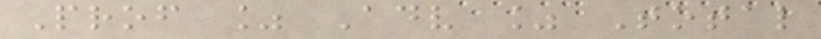Prof % Adv % Total
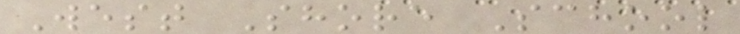West Shore School
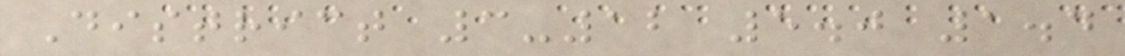District 3-12 5.0 1.4
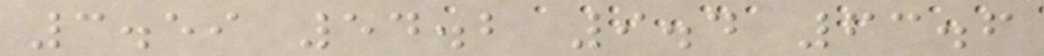3.59 54.2 9.4 63.6
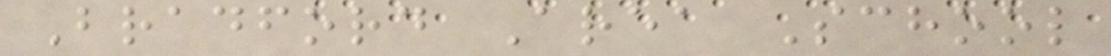Bradford Area School
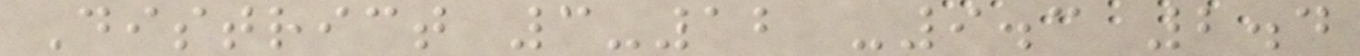District 3-12 -9.3 2.4
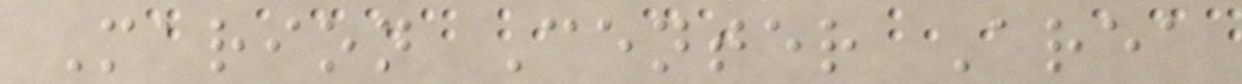Marion Center Area
